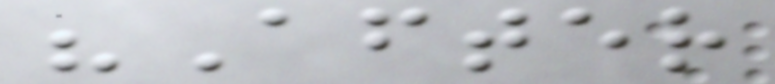"After
